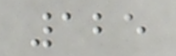125
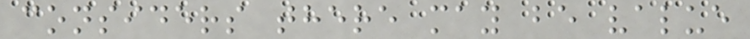considers there may be value
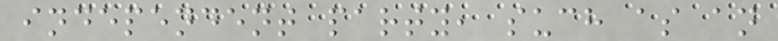independent party, such as an
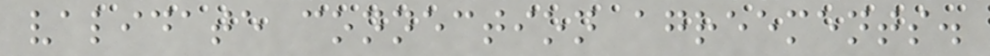validate connection agreements.
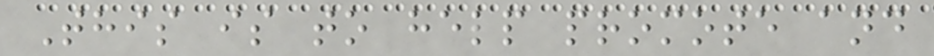This is to help promote and
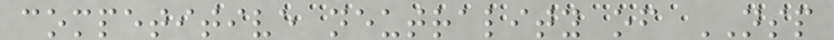competitive neutrality of NSP
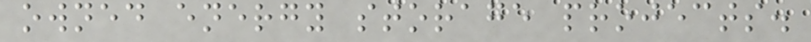owned energy storage projects.
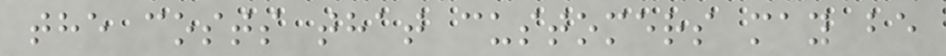the costs that customers may be
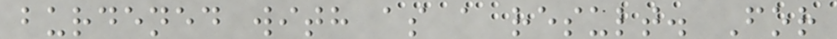burdened with as a result. For
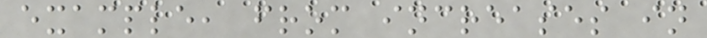example, from increases in
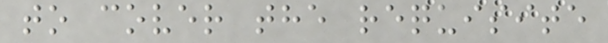to cover the requisite
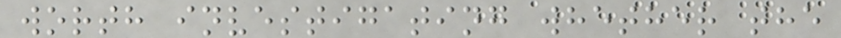worth investigating whether the
